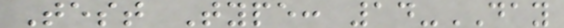Test Type: 14-DAY
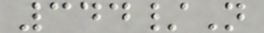344/N
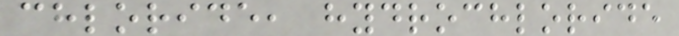chloride, hydrochloride
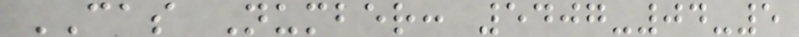CAS Number: 5407-04-5
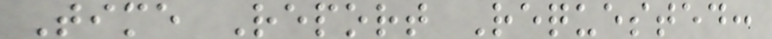Time Report Requested:
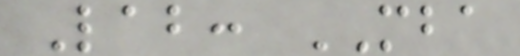Lab: MBA
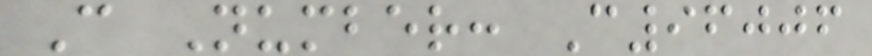C Number: C96006
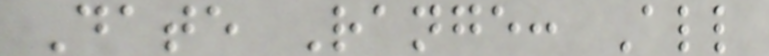Date Range: All
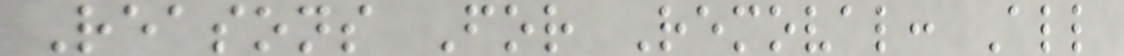Reasons For Removal: All
